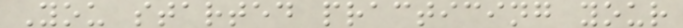You started practicing your
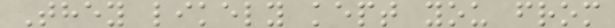They likely kept you from
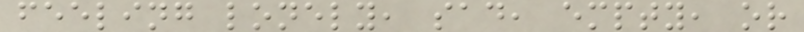feeling lonely, sad, empty, or
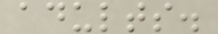adults.
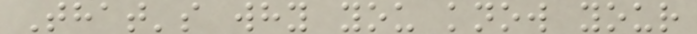That's why you know your
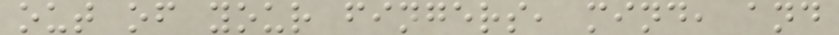out of your fingers, mind, and
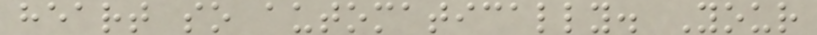heart so automatically. Your
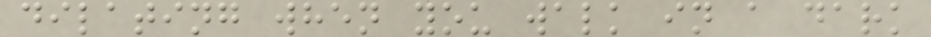dilating when you walk in a dark
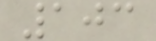103
